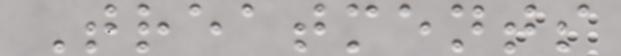Treatments
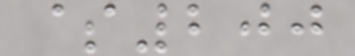$200
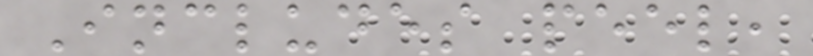Includes peel,
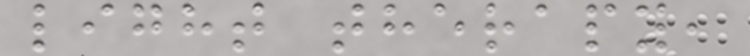light therapy,
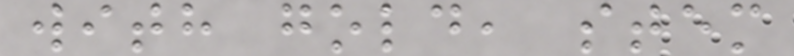with gold, stem
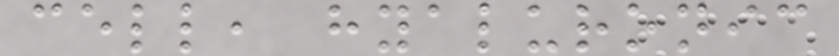cell, hyaluronic
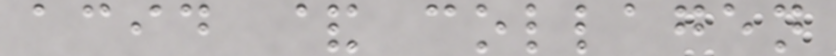acid & collagen
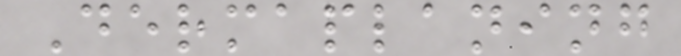Dermaplaning
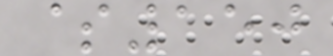$150
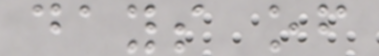days of
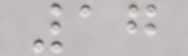17
